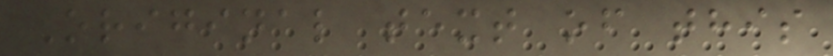Original text of this
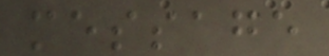message
